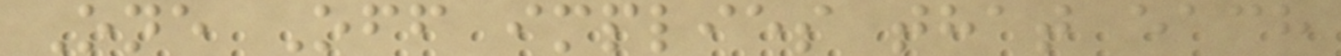One Off implies that each
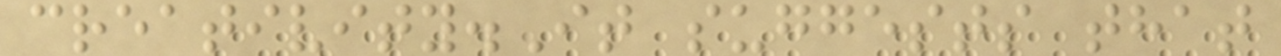creativity.It suggests that
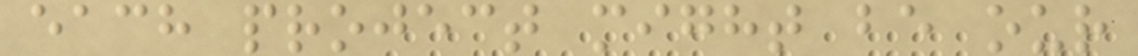each project might be our
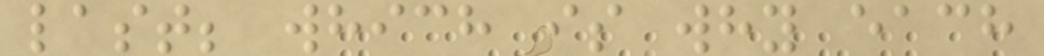last; which is why each
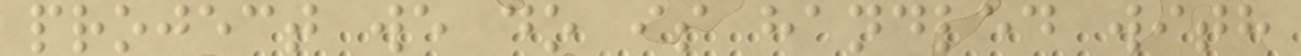project we do is handled with
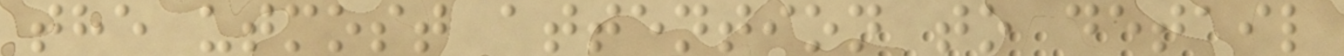the utmost attention to detail
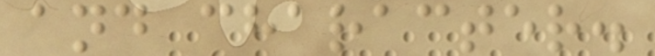and character.
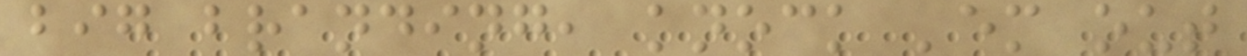big branding, knock 'em out
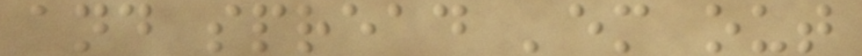and spread 'em out
